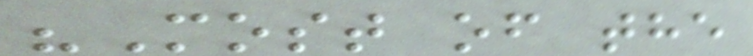"Most of the
